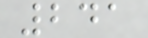241
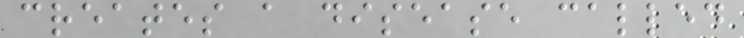creates a disease called
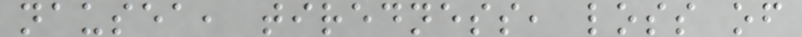nausea, tiredness, loss of
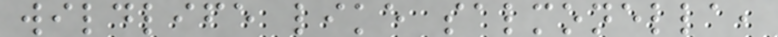wildlife like salmonella,
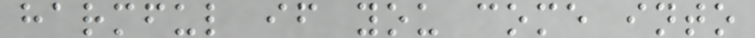harmful if you come into
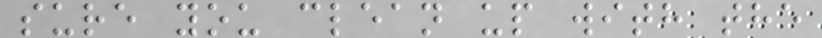sure you clean up with the
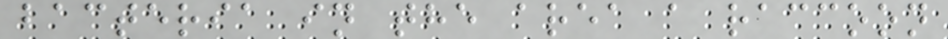bacteria in the area a raccoon
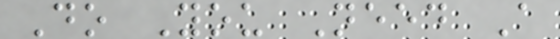Do You Need A
